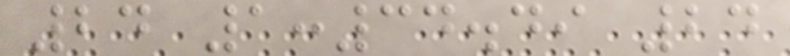24 1:34.49 24
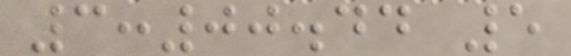3:00.44 5
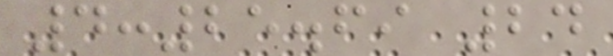4:25.69 24
